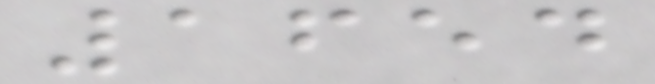1654
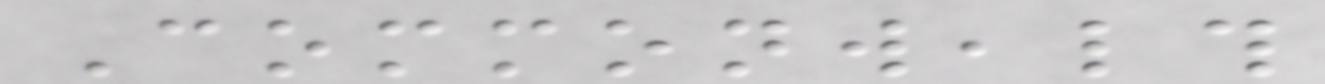Commonwealth
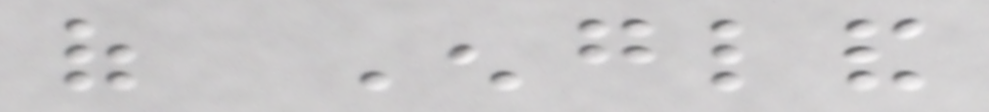of England
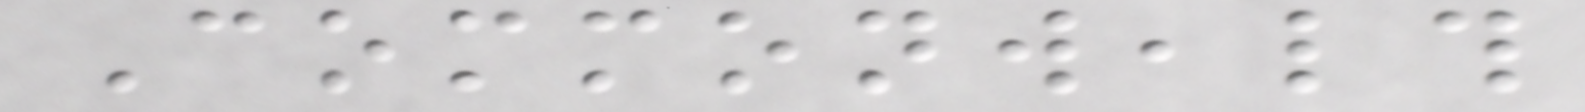Commonwealth
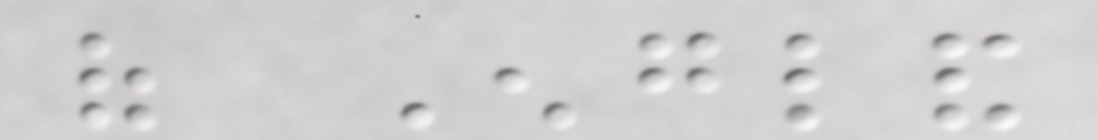of England
